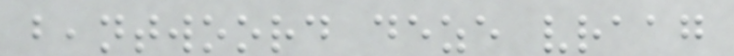beantwoord deze vraag
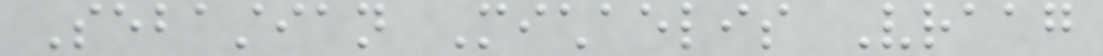Sebastian Michaelis Vraag
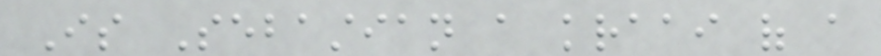Is Sebastian a kraai of a
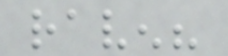raven?
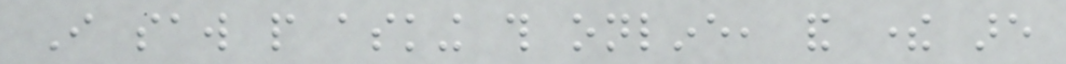I saw people asking this online, and there are
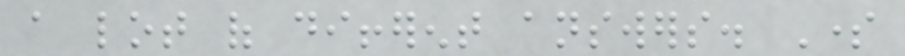a lot of different answers. Some
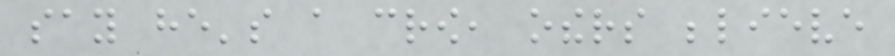say he's a crow, others believe
